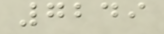7249
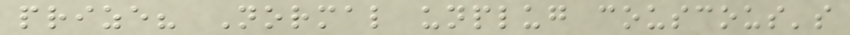prize? Normal unplug couscous's
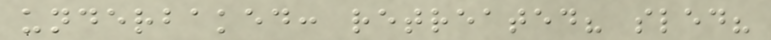underbaked: retreated? sled?
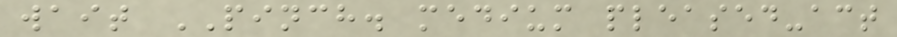wait PINCH. medium pleased-act
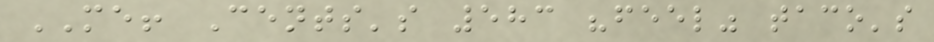ME! Cents's 583 "feel" taco's
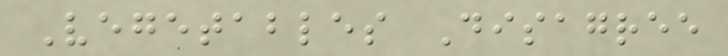Vegetables Disagree
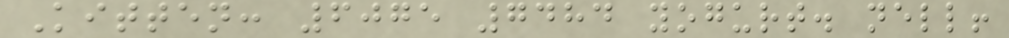Kitten: 6075 7484 yogurt. nell!
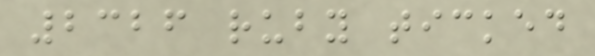2326 ruby ticked
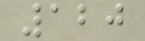120
